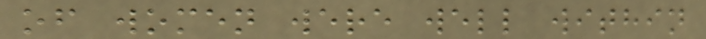of women were well within
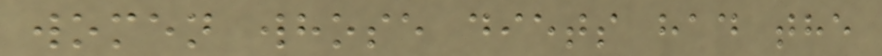women whose diets had the
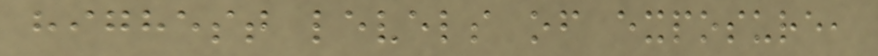highest levels of exposure,
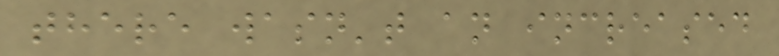there wasn't an increased
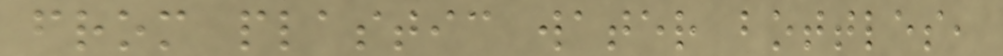from plastic water bottles,
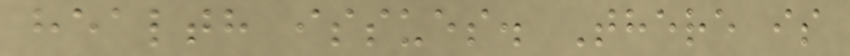health issues. There is
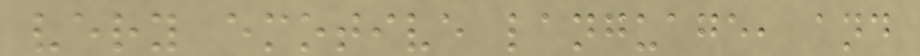very emotive language, and
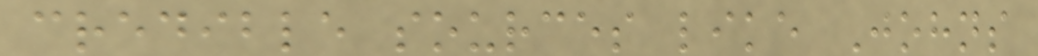credible sources like Johns
